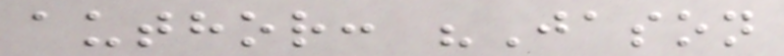author: "Jason
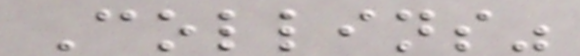Collins"
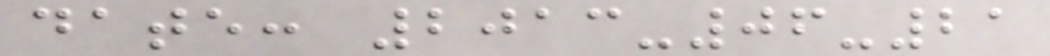date: 2013-06-21
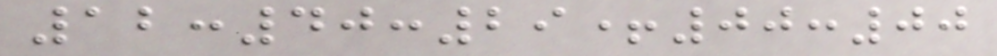12:40:29+00:00
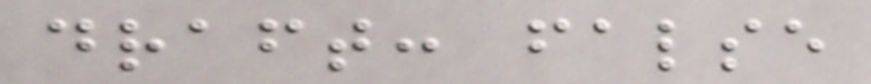draft: false
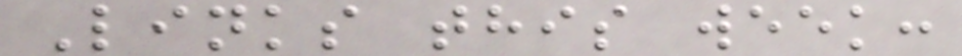Links this week:
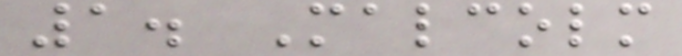1. Malcolm
